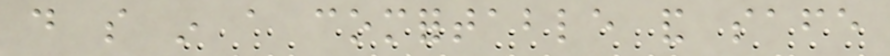do so in a comfortable and safe
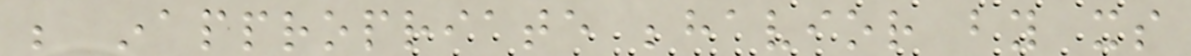be inappropriate behavior by its
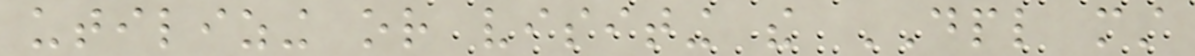utilizing or visiting the DPL must
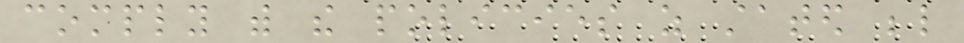comply with the policies as stated below
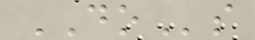DOs
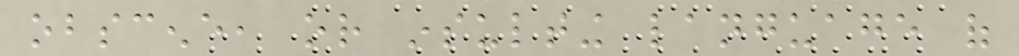obscene, or insulting language of
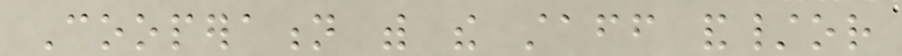Cooperation with the staff and/or
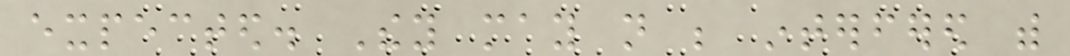expected. They may not be interfered with
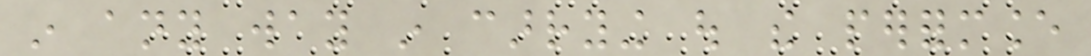in any way in carrying out the performance
